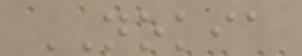NOKIA
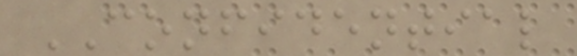CONFIDENTIAL
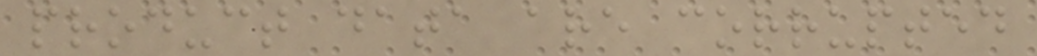product data are corrupted
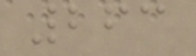263
